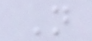N
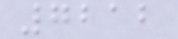7212
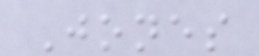Jones
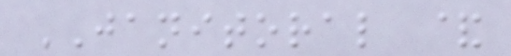JANITORAL &
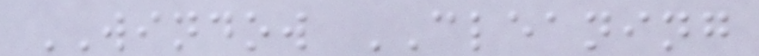WINDOW CLEANING
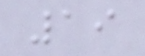19
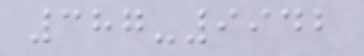387-9942
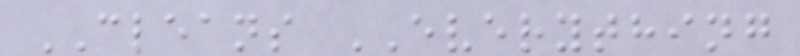CLEANS EVERYTHING
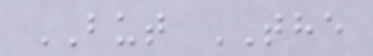BUT THE
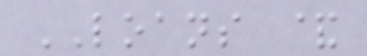LOANS &
